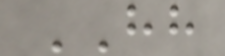HH
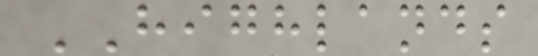HIGHLANDS
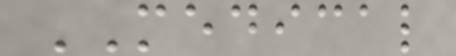MEDICAL
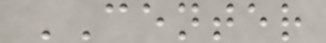CENTER
